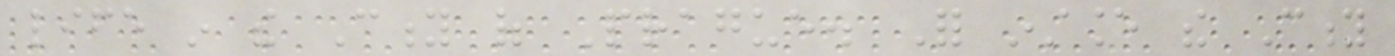life in the City of Prague. For instance the City
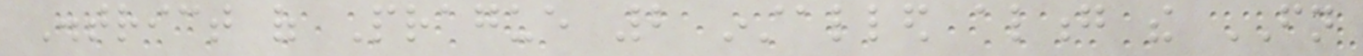District of Prague 2 installed along the FN
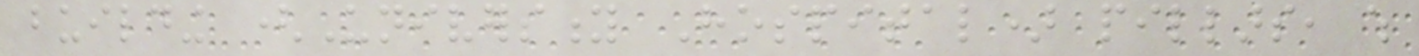building (University Hospital) pillars, which
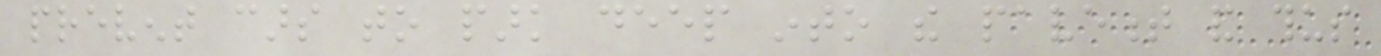prevent cars to park deep into the pavement and thus
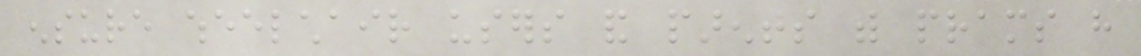ensure wheelchair users and parents with prams have
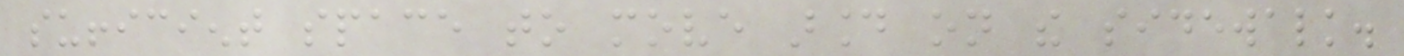sufficient space to move around on the sidewalk.
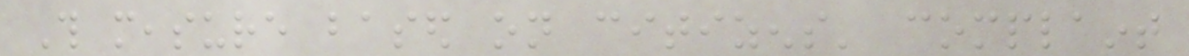This measure based on citizens' complaint
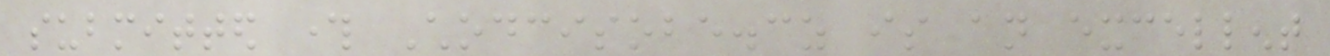submitted through Chodcisobe.cz is an excellent
